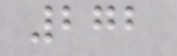272
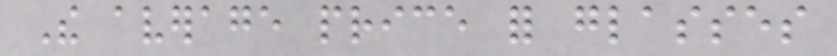The average price for glasses
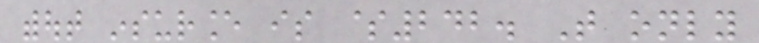without insurance is $242. That only
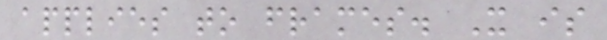applies to frames. It is
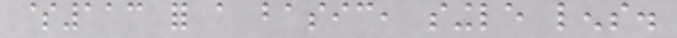$113 for a basic, single lens.
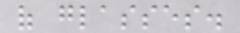of glasses.
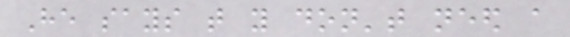He says that you don't need a
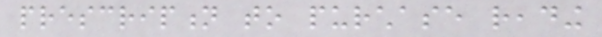prescription to purchase reading
